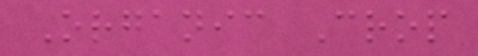Organic Crop
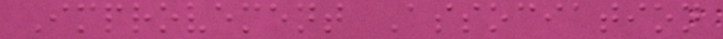Improvement Association
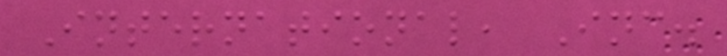International, Inc.
